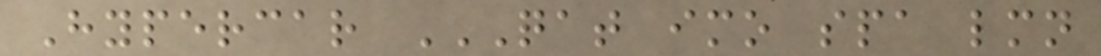Hypercar QAT IMO SPA LMN
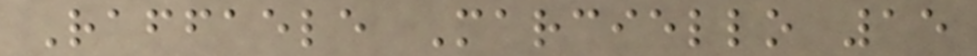Raffaele Marciello 15
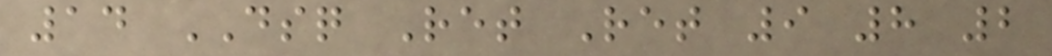14 DSQ Ret Ret 9 8 2
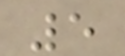5
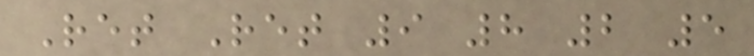Ret Ret 9 8 2 5
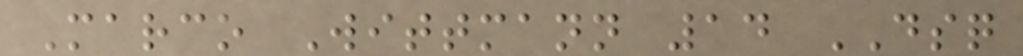Marco Wittmann 14 DSQ
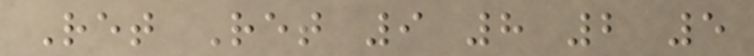Ret Ret 9 8 2 5
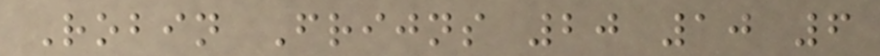Robin Frijns 20 10 6
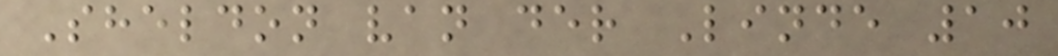Sheldon van der Linde 10
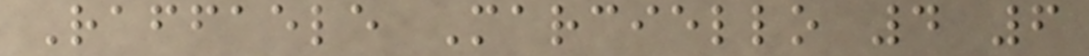Raffaele Marciello 4 6
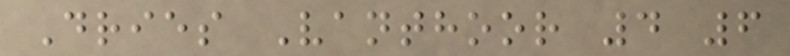Dries Vanthoor 4 6
